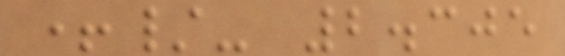+/- 2.305
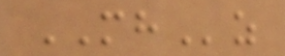MHz
